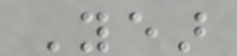Year
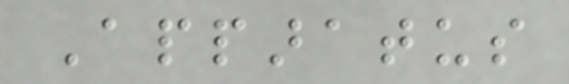Apparatus
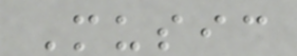Music
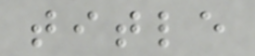title
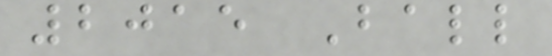2015 Ball
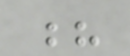?
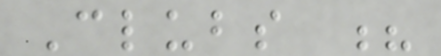Clubs ?
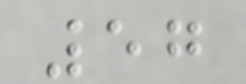57
